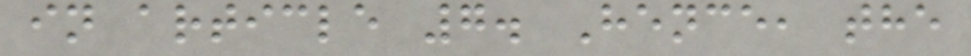in article 7. Hence, the
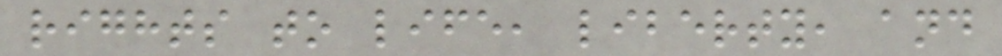rights to life, liberty, and
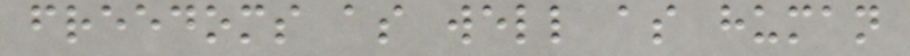freedoms as well as human
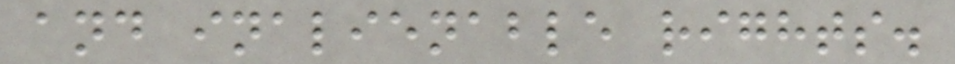and inalienable rights.
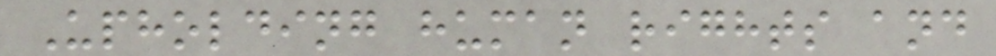Upholding human rights and
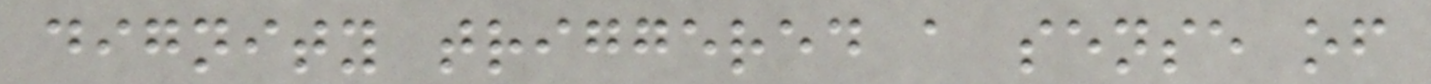dignity triggered a sense of
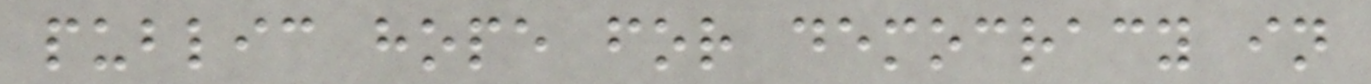public hope for democracy in
